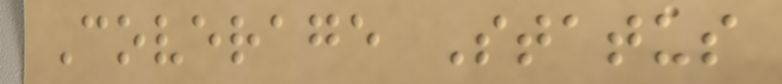Coverage Status
